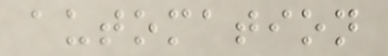automation
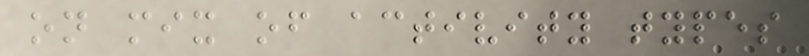on mix of activity types
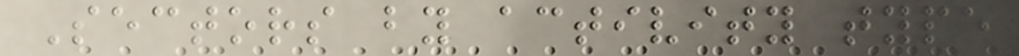Sectors by activity type
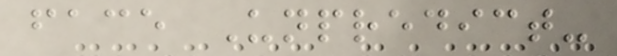face Unpredict-
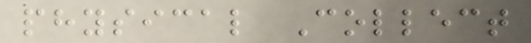physical Collect
